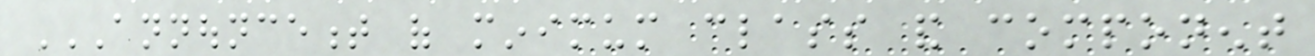ANNOUNCEMENT OF MINIMUM CLASS AND COMPONENT
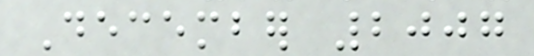December 2007
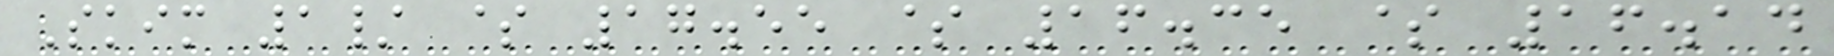Skim 1/ $ 17.55 $ 16.35 $ 16.14
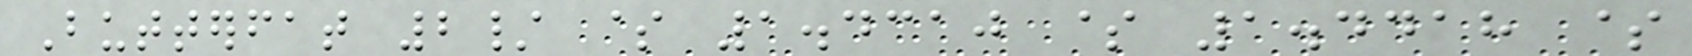Butterfat 2/ $ 1.4310 $ 1.4418 $
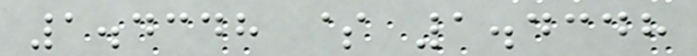1.4348 $ 1.4348
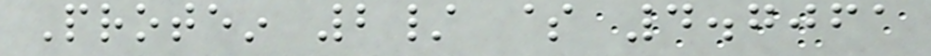Protein 2/ $ 4.7061
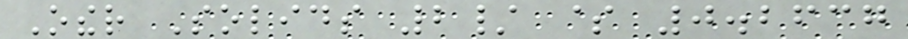Other Solids 2/ $ 0.2637
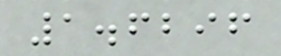1.6296
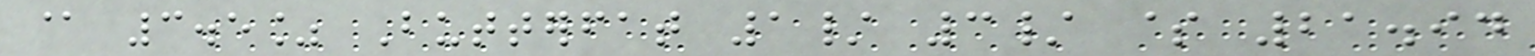@ 3.5% Butterfat 1/ 3/ $ 21.94
